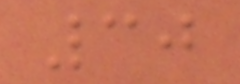30
